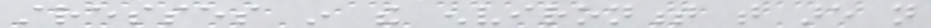stresses in the environment that are not
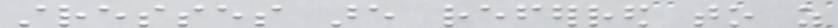stresses are referred to as
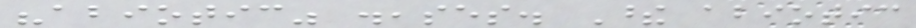"abiotic" diseases. These abiotic
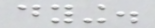dying.
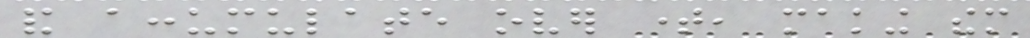and accumulate over time, making them
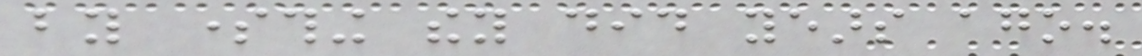by something they did years ago.
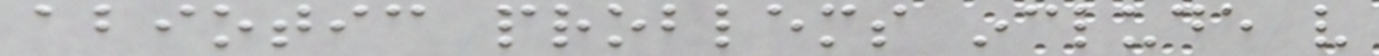abiotic problems include very
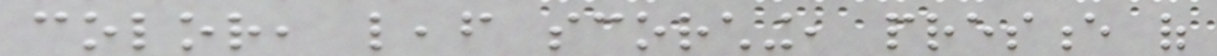color, leaf scorching, presence of
